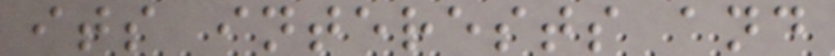its interests and
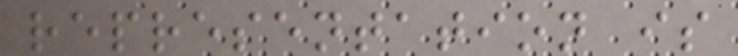representation is
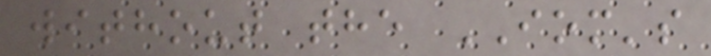without the IOM's
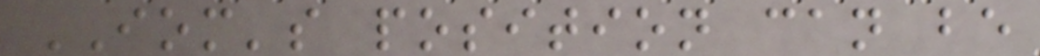IOM's position can be
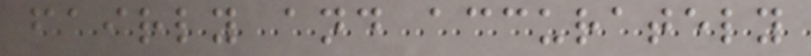fairly and accurately
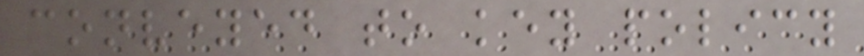conveyed to key policy
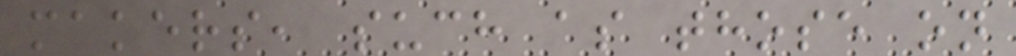makers, such as those on
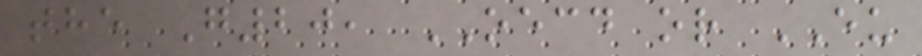the G20, OECD or EU
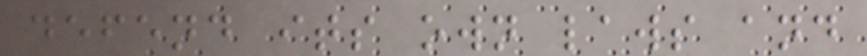defend its own laws and
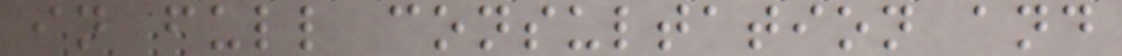in full consultation and
